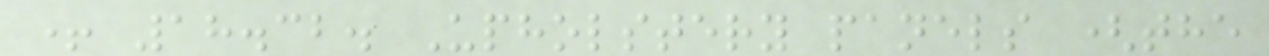+ 18.32. Upholstery panels (the
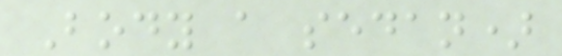Body a sedan)
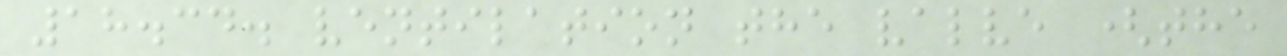18.34. ventilation the valve (the
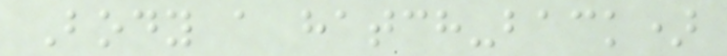Body a hatch-back)
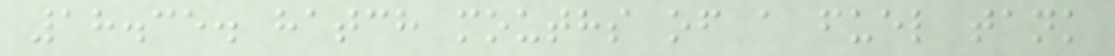18.35. hatch mouths of a fuel tank
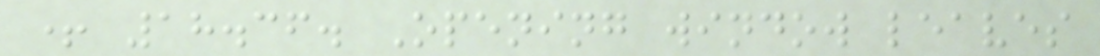+ 18.36. Opening window leaves
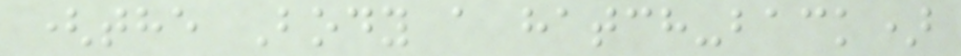(the Body a hatch-back)
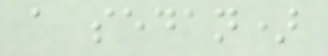a sedan)
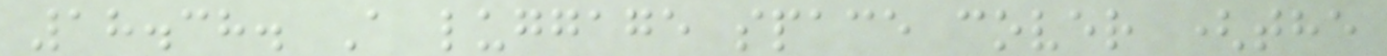18.38. A luggage space cover (the
